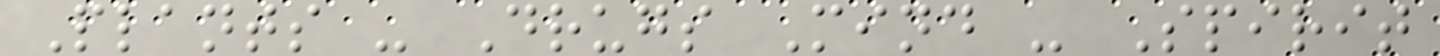Plants - Drugs Mind - Spirit
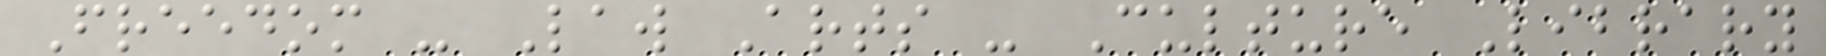Freedom - Law Arts - Culture Library
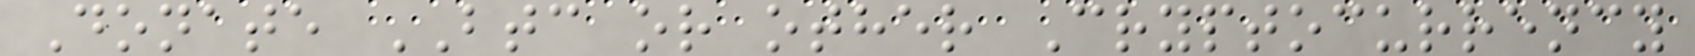Donate BTC or other Cryptocurrency
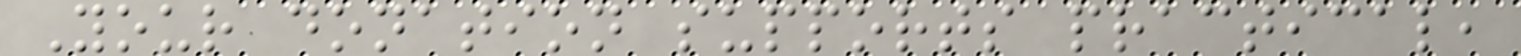Your donation supports practical,
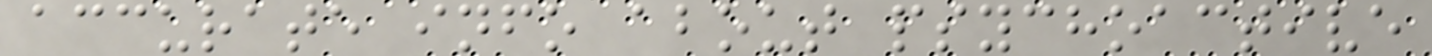accurate info about psychoactive
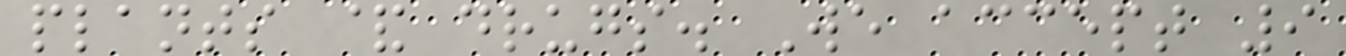plants & drugs. We accept 9
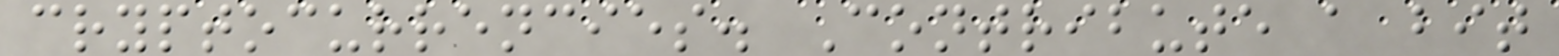cryptocurrencies. Contribute a bit
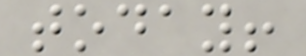today!
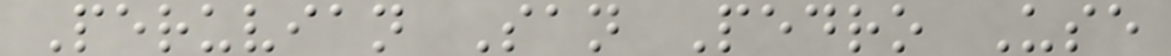Peruvian San Pedro Use
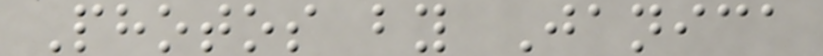Photos by Janica
